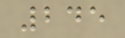245
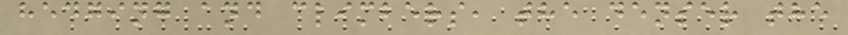hedging and climbers, the denser the
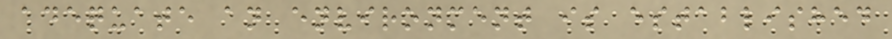adequate an environment is established
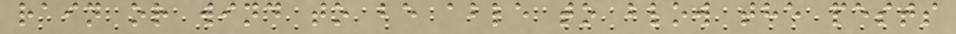rain or wind to be able to blow the pests
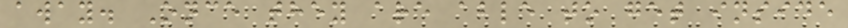away. Once they are able to get inside
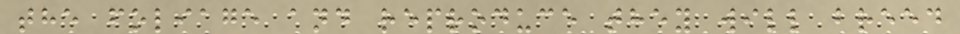the foliage and reproduce they will breed
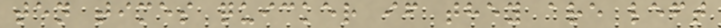ten times quicker if they are left
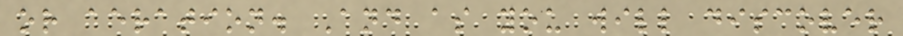or aeration. And as you will discover
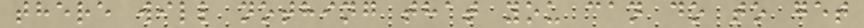there will nothing that you can do to get
